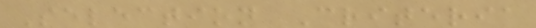Selection Criteria
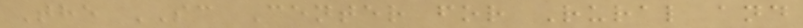The SC Center for Rural and
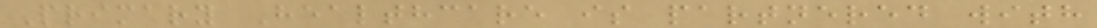Primary Healthcare is partnered with
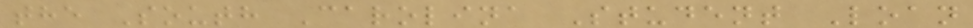the South Carolina Student Loan
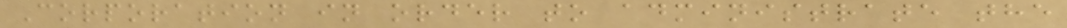Corporation in order to administrate the
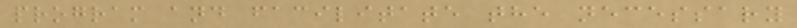program and facilitate the necessary
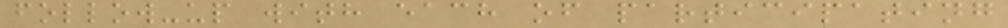follow-up with each of participating
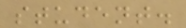student.
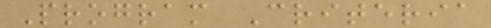Program Criteria
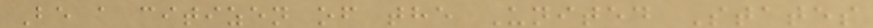Be a citizen of the United States
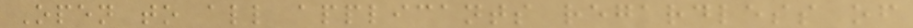Open to all applicants regardless of
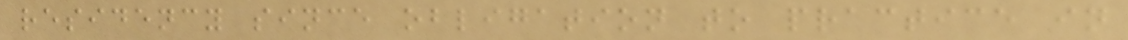residency since obligation to practice in
